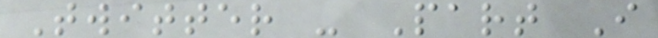Twitter - Part I
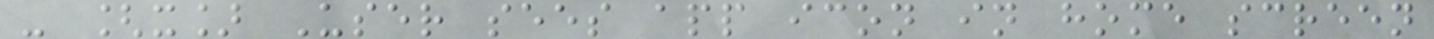- [x] User sees app icon in home screen
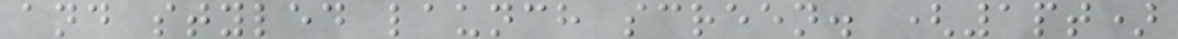and styled launch screen. (1pt)
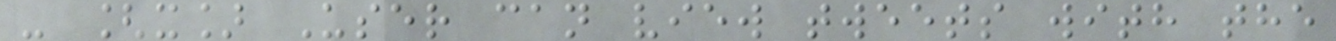- [x] User can view tweets with the
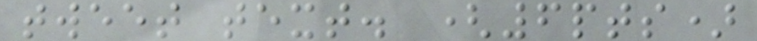tweet text. (6pts)
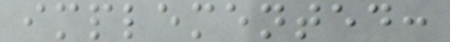implemented:
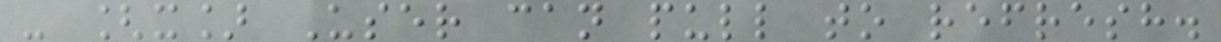- [x] User can pull to refresh.
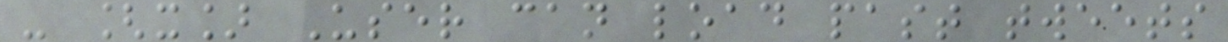- [x] User can load past tweets
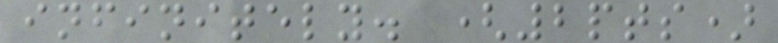infinitely. (2pts)
